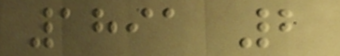1891 2
